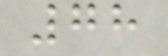78
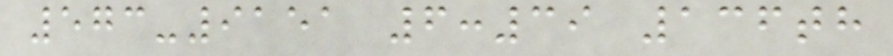573-9151 6:39 136th
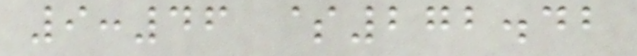9:46 $272.42
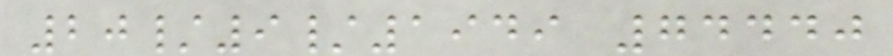20/9/1949 74440
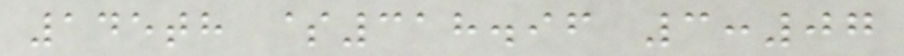145th $318.96 3:07
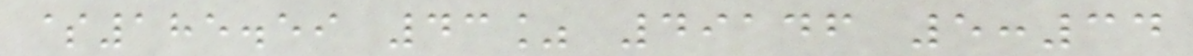$185.59 43% 49146 5:34
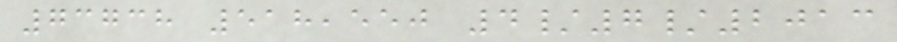73738 518,550 4/7/2013
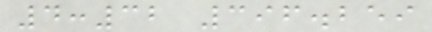4:32 396.259
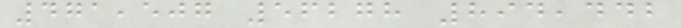471,507 56278 894,442
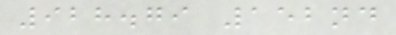928.79 152nd
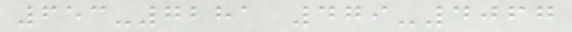653-7281 479-4067
